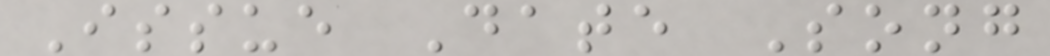Issue Date Song
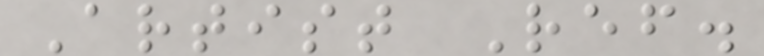Artist Ref.
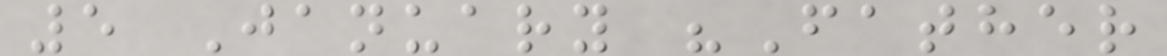5 January "Father
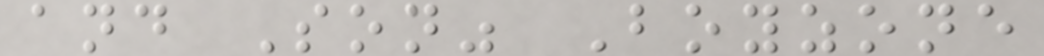and Son" Boyzone
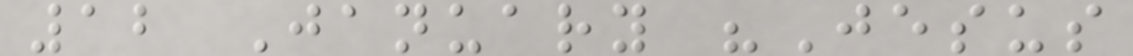12 January "Jesus
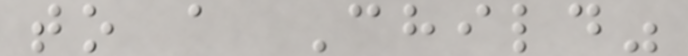to a Child"
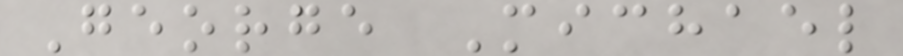George Michael
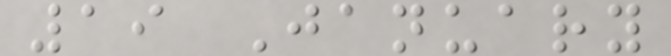19 January
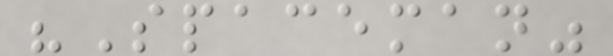"Spaceman"
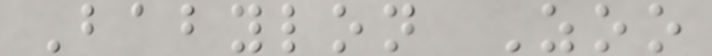Babylon Zoo
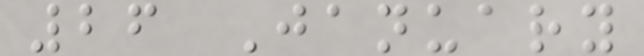26 January
